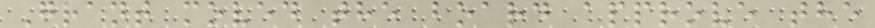Grant moved the board approve the
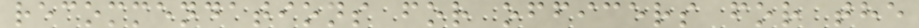recommendations for officers for the
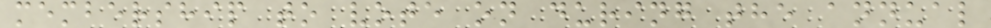membership to vote on during the annual
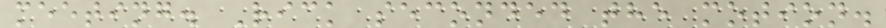meeting. Rick seconded the motion.
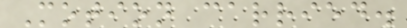Motion carried.
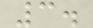3.
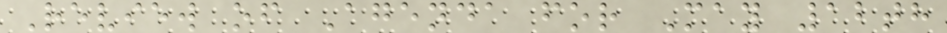Review of Agenda for May 12th
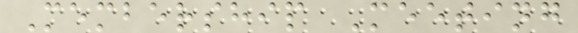Membership Meeting
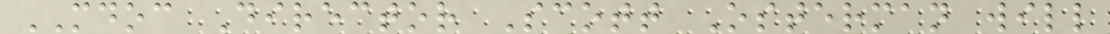MDOC Director Scott Osterman will
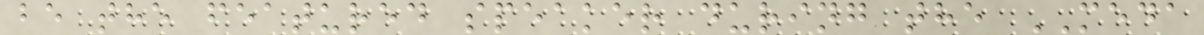be the featured speaker during the MEDA
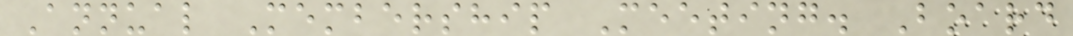Annual Membership Meeting. Board
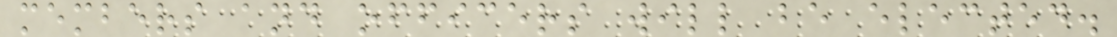members and officers will be elected.
